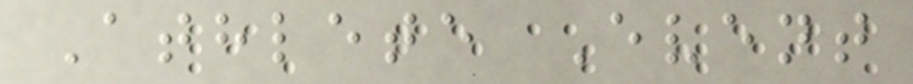Athlete Event
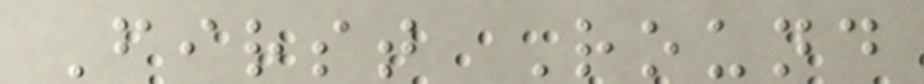First Round
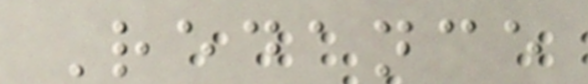Redance
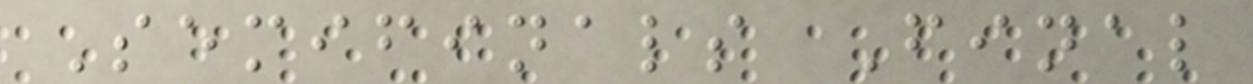Semifinals Final
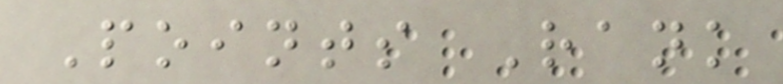Points Rank
